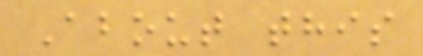About this
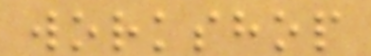workshop
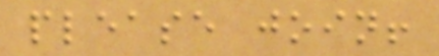please join!
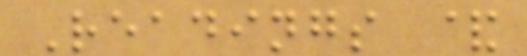Readings &
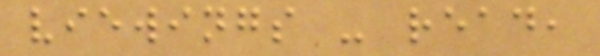viewings - read,
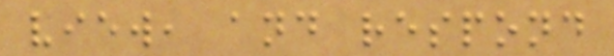view, and respond
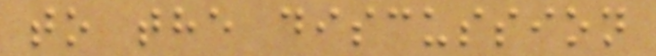to the discussion
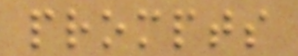prompts
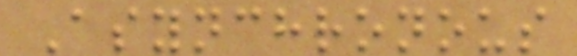Asynchronous
